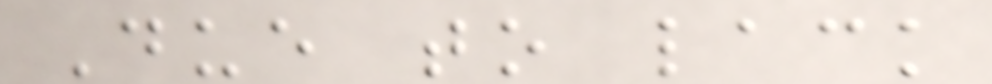Due to lack
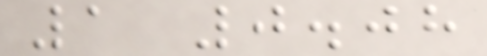1 0.08
